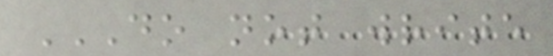DO NOT WRITE
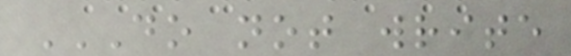DO NOT WRITE
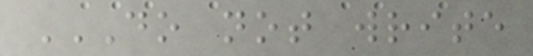DO NOT WRITE
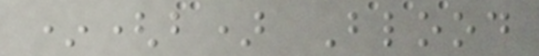*(b) Blood
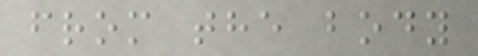from the body
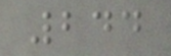244
